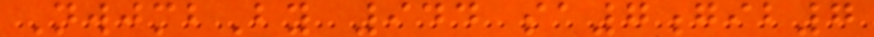NwjmbBy 944 sa7gib7
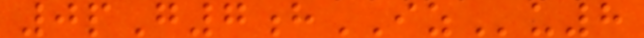0pG7hIZu8
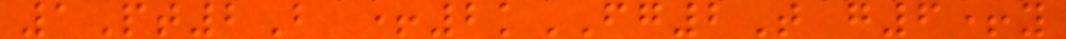1Pt2B +2kFG2T g6+y
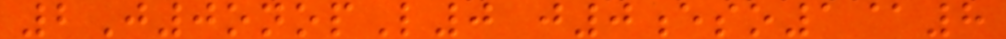2J0onopL0 j0eso1@8
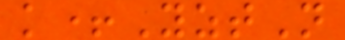k+YztN
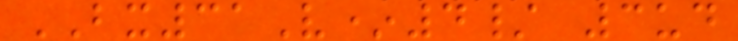BX31V*4/ 3ud
